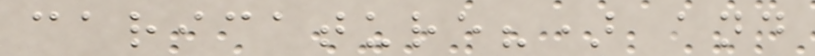caricature?) and
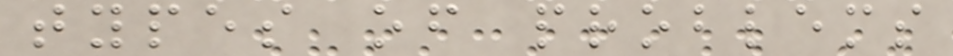types of problems
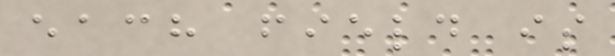each field is
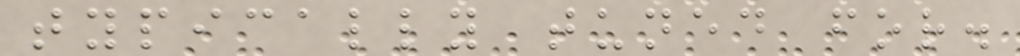typically tuned for.
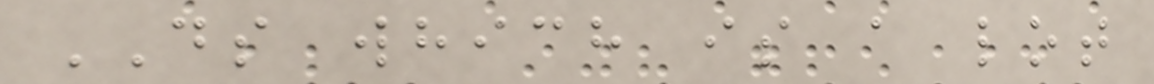DS which is a lot
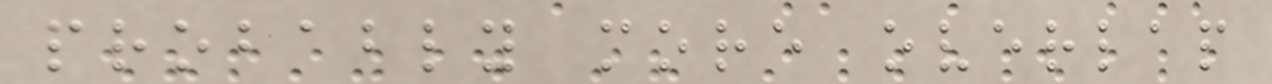probably more overlap
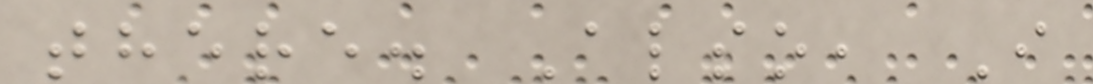there. Also, I
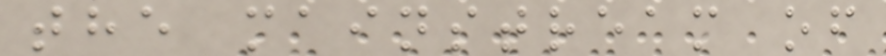the mainstream of
